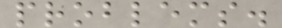problems.
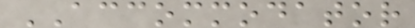ACCOMMODATOR
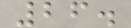26.
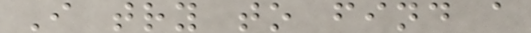I try to find a
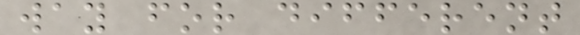way for different
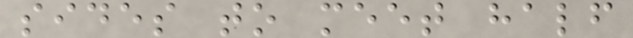sides to meet half
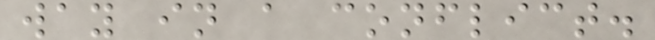way in a conflict.
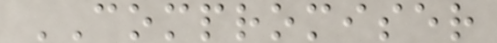COMPROMISER
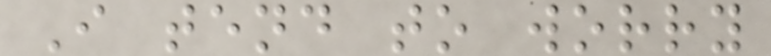I tend to worry
